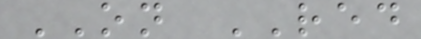ON RED
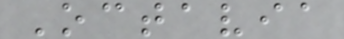Octavia
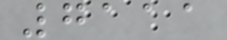7111
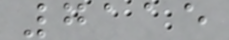7115
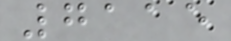7115
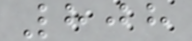808
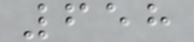658
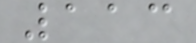113
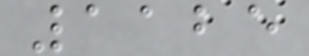1125
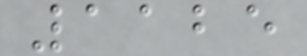1125
